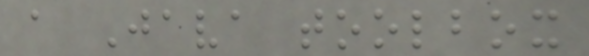a Java toolbox
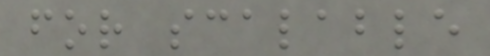for scalable
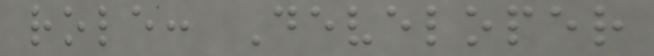role: Developer
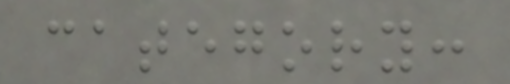category:
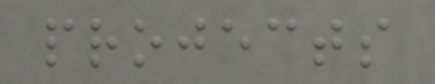projects
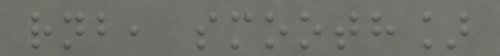rnb, smooth]
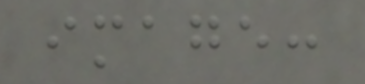image:
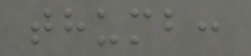thumb:
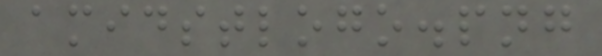amidstlogo.png
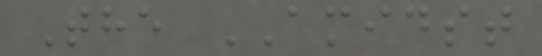The AMIDST
